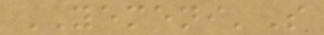YEMENI'S
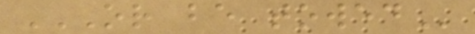OR BE TOWED
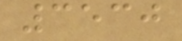3530
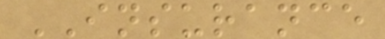INSURANCE
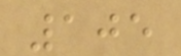105
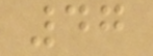47
